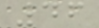46
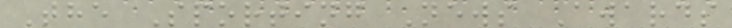The Sporting News Awards
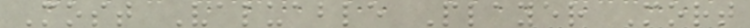Most Valuable Player Mort
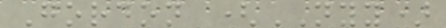Gordon (NYY)
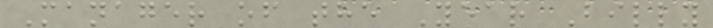Manager of the Year Billy
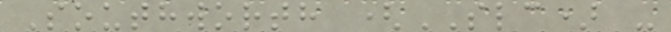Southworth (SLC) -
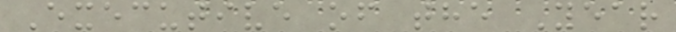Executive of the Year
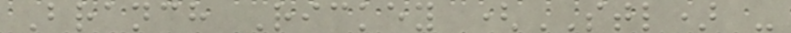Branch Rickey (STL) -
